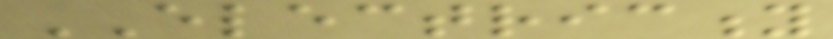ELECTRICITY
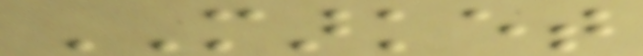MARKET
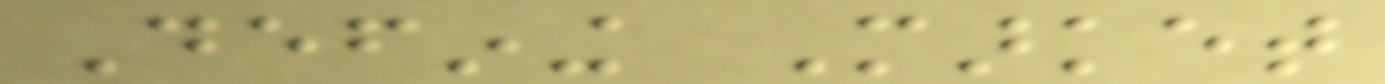Defining Market
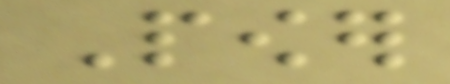Power
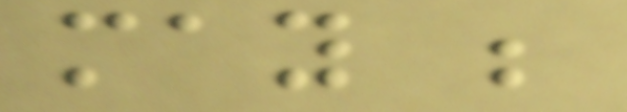may be
